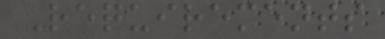Requirements
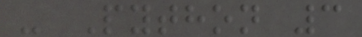- Python 3
